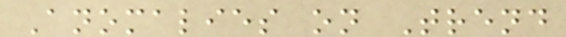Anomalies on Trend
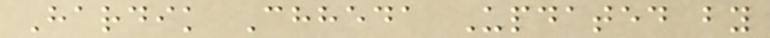Hardik Chheda Updated by
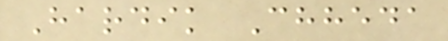Hardik Chheda
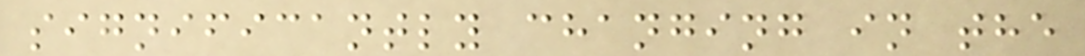significantly changing in the
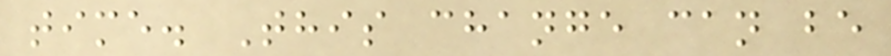time. This change can be
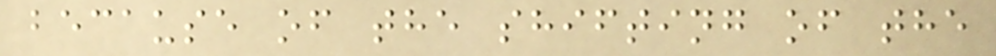because of the shifting of the
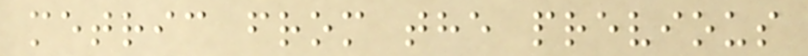metric from the previous
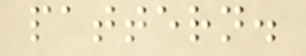pattern.
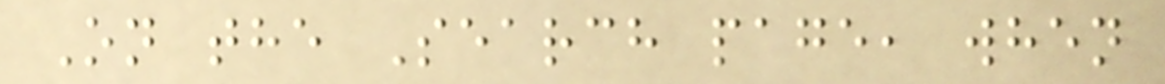On the Search page, when
